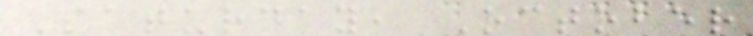Saturday, October
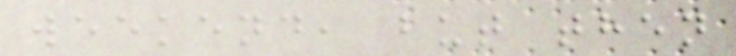weekend, but then
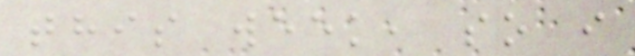this week, so i
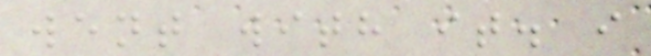went with it. i
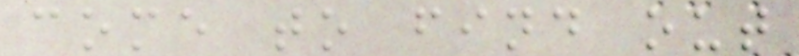come to find out
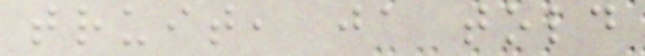truit, ja told
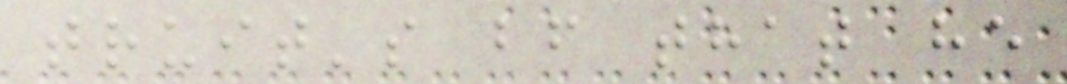truit's bf that he
